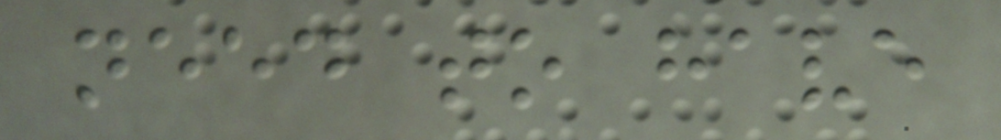need to have
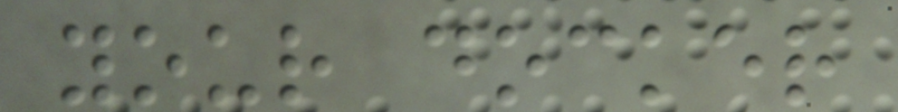your docker
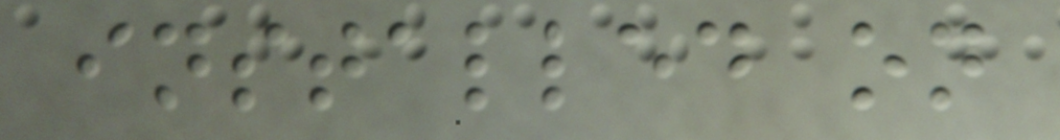installed on
